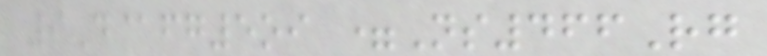9D@fg5oi =Ns466Rg
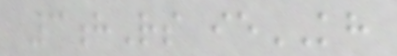3hRs ieKH
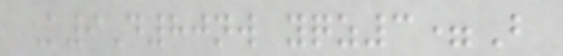K9D80nw yqz3=B
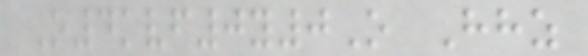O4kvf0y0O Hhz
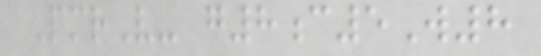PmrV- g8c5W8
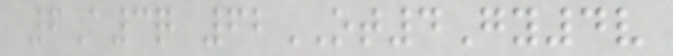6A3q 62OT4Gy4v
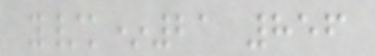y/k*21 856
